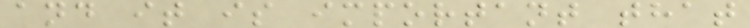and it is important that
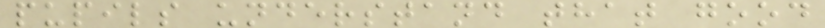pupils understand that good
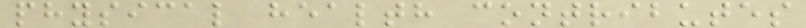physical health contributes
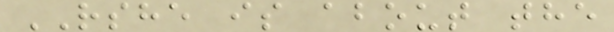RSHE is about the
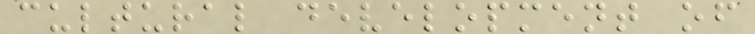cultural development of
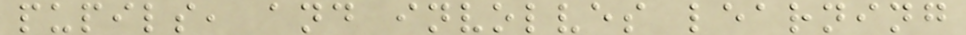pupils, and involves learning
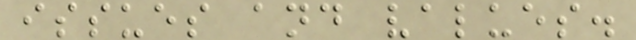issues and values.
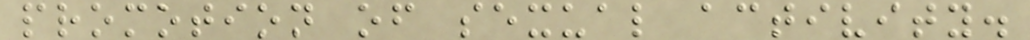promotion of sexual activity.
